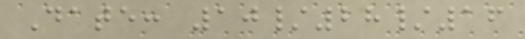Date: 10/28/16
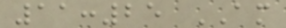11:25 AM
